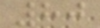80
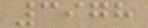3978
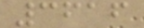3616
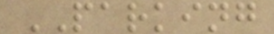PARKING
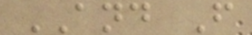AND F
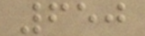650
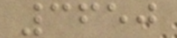3650
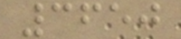3650
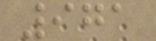971
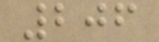206
